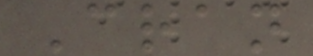Cran
